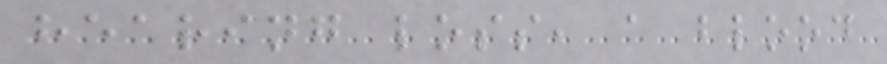hearing loss, a blood
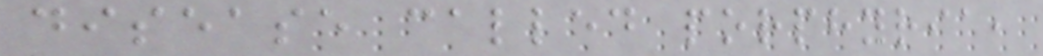disease called porphyria,
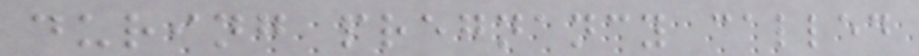during pregnancy called
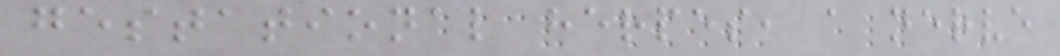gestational herpes, a nerve
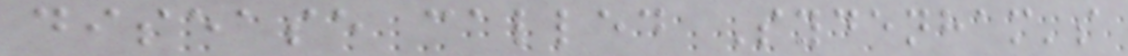disease called Sydenham's
